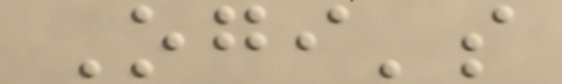Ogi's
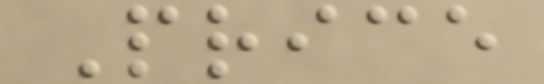Price
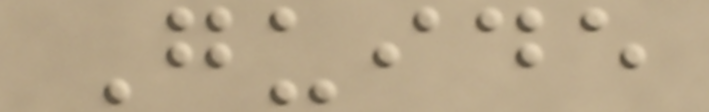Guide
